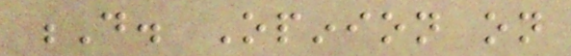D. Opinion on
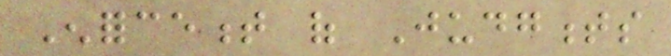Enforcement of Judgments
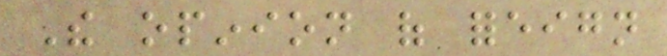The opinion of foreign
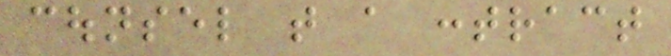counsel that a contract
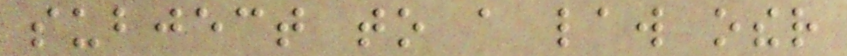subject to a law other
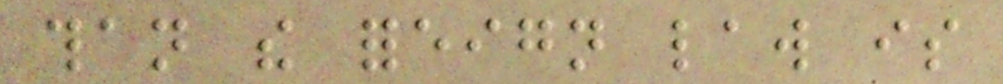than the foreign law is
